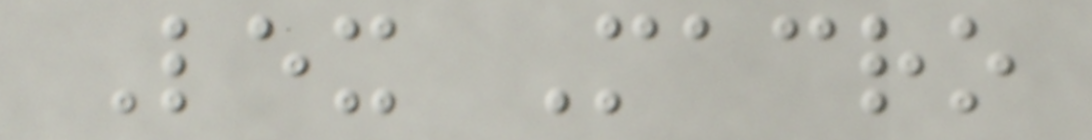Lex Macro
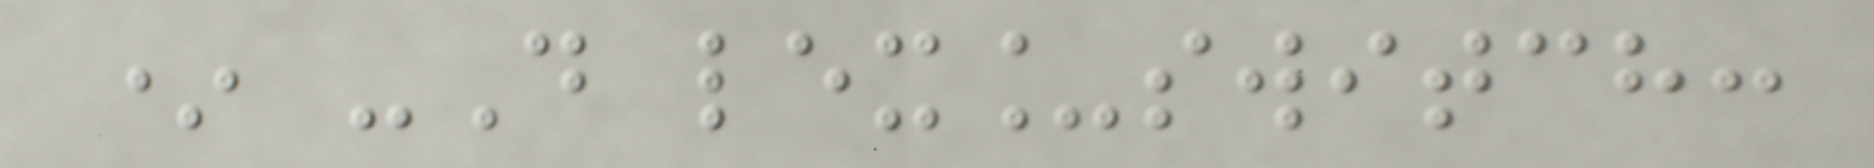* -D lex_switch:
